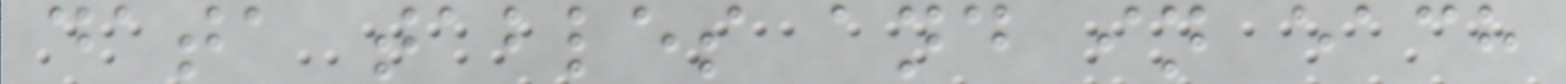data tables and in each
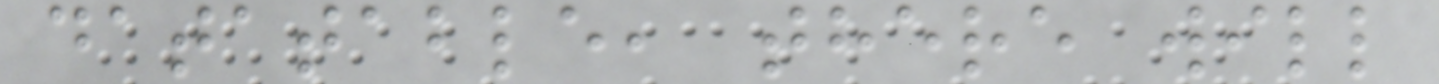datatable, there will
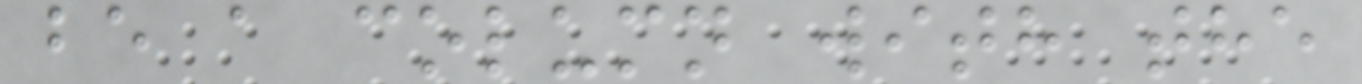be a column with the
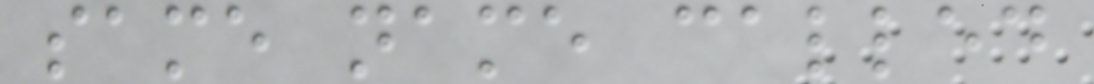same name called
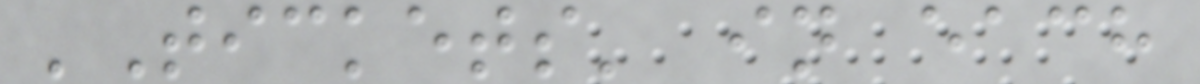'Tickets' in each
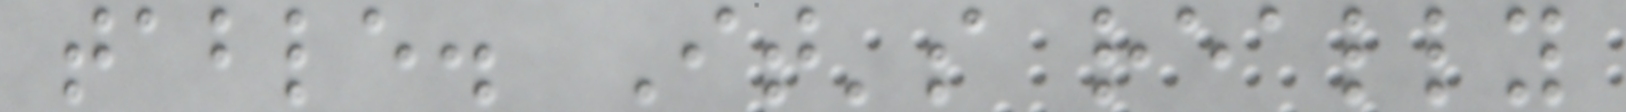table. It's really
